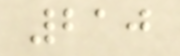210
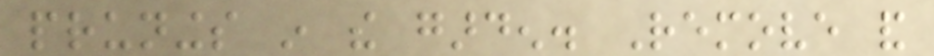prunings in the garden. Remove and
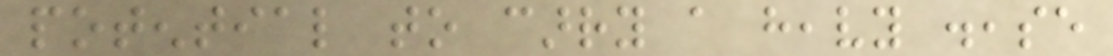potential to carry a heavy disease
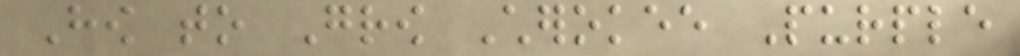How to Grow Cherokee Purple
